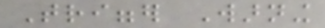Trigger Warning
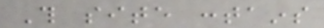This site contains
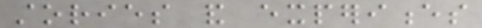stories and experiences
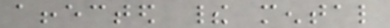affected their mental
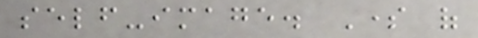self-image. Some of
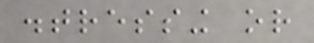distressing or
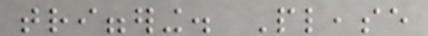triggering. Please
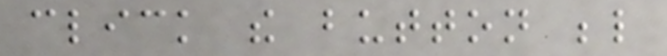click the button below
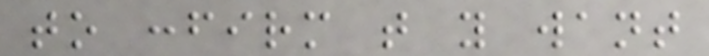to confirm that you want
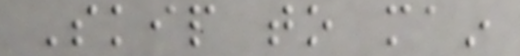Skip to main
